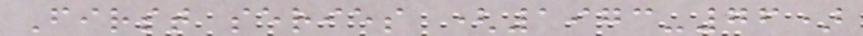First series (1973-76)
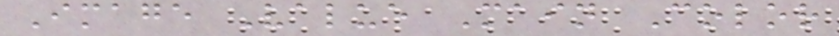Image Value Main Color
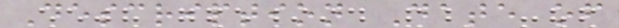Description Date of
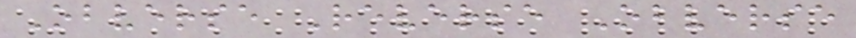Obverse Reverse Obverse
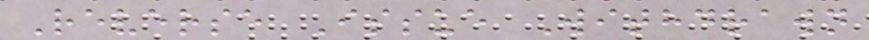Reverse Issue Withdrawn
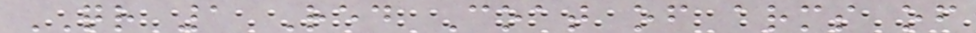QR 1 Red Coat of arms of
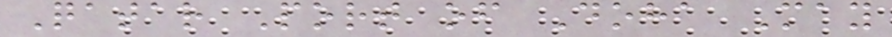Qatar Port of Doha May
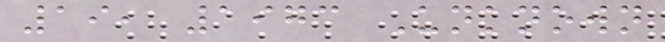19, 1973 Unknown
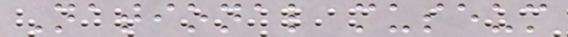National museum
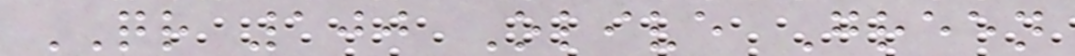QR 100 Olive Green
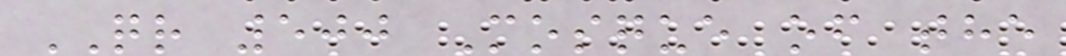QR 500 Mosque of the
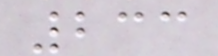233
